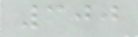300
